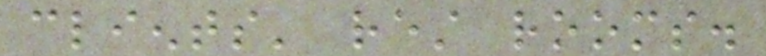clients' rest rooms.
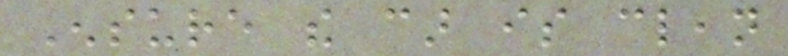Ensure the car is clean
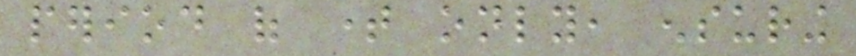period of time only, ensuring
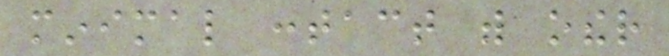minimal contact with other
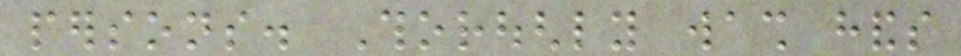persons. Thoroughly wash hands
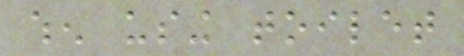when using toilet
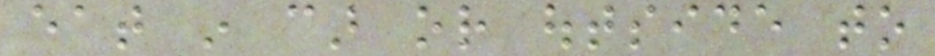eat in car or outside to
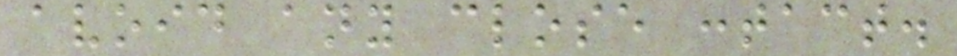avoid any close contact.
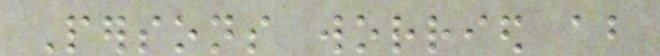Persons worried about
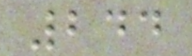244
